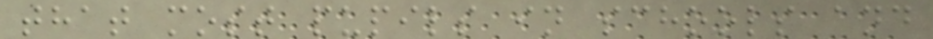that most pupils in schools and
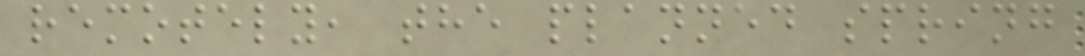remotely, the planned spring
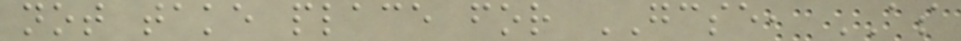not take place for GCSE, AS
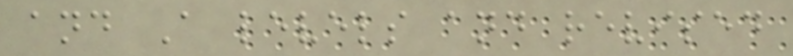and A levels and revised
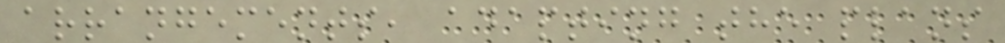arrangements, adapting the plans
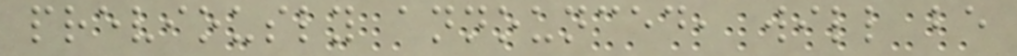previously announced, will be
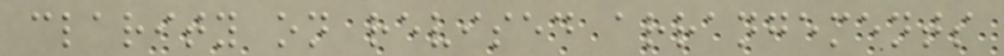clarity on revised arrangements
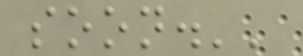soon.''
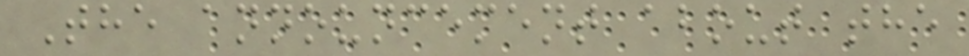The announcement about the
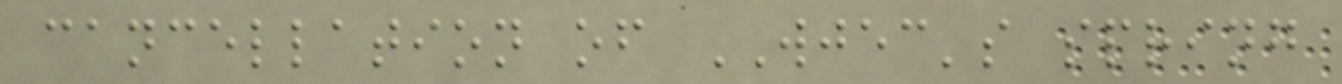cancellation of WJEC's spring
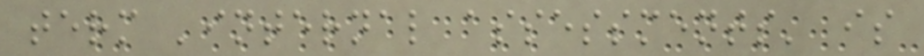term 'internal assessments' is
